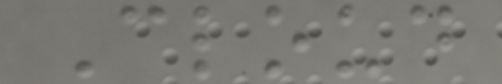Cloud
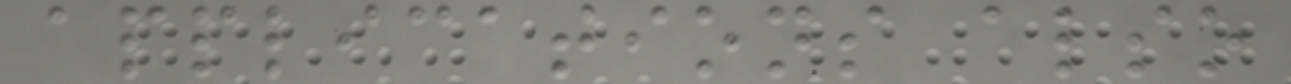applications also
